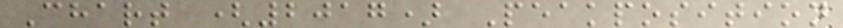Chart (2017) Peakposition
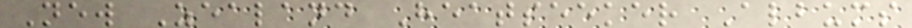New Zealand Heatseeker Albums
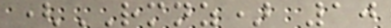(RMNZ) 10
